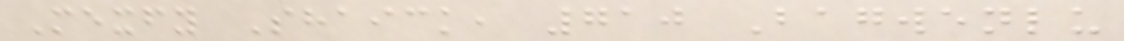Mexfy Shaick, 710 Bagwenlu
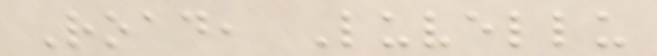Road, Luvellu
